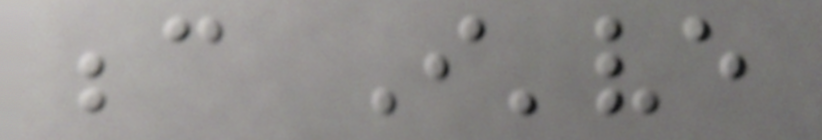because I've
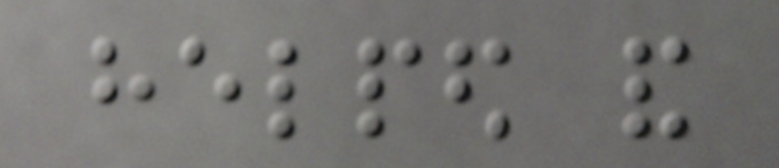helped and
